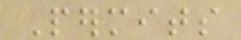Permits
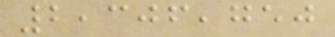2,306,750
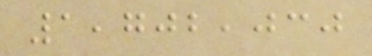1,702,030
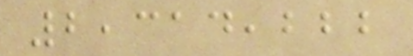2,314,222
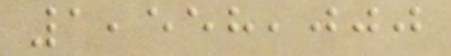1,558,000
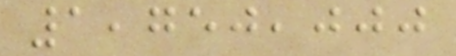1,750,000
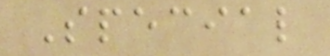Special
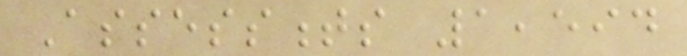Assessments 1,594
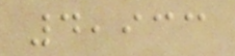4,933
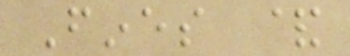Fines &
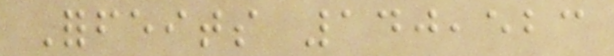Forfeits 140,523
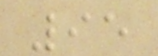95
